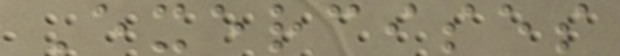Exercises
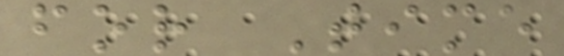for Time
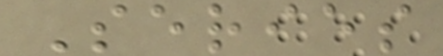Series
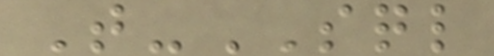T-SQL
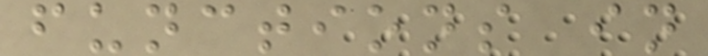functions in
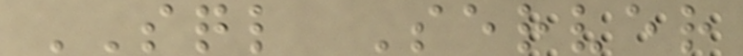SQL Server
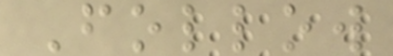Follow
